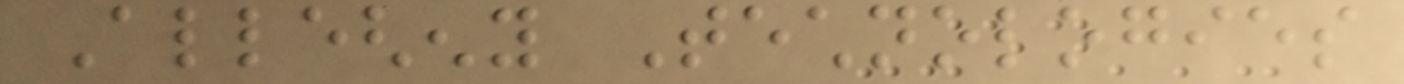Allegheny Technologies
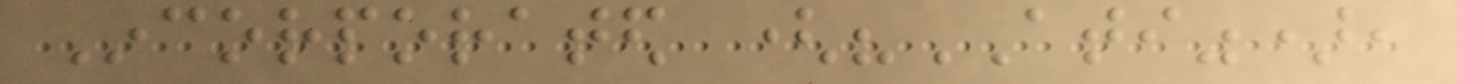Incorporated ("ATI"),
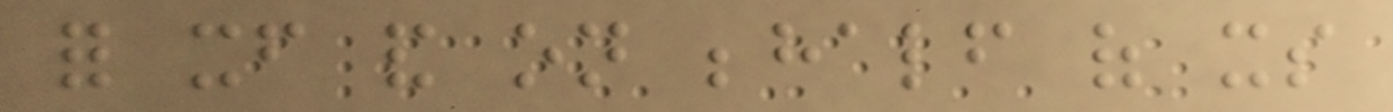for itself and on behalf of its
